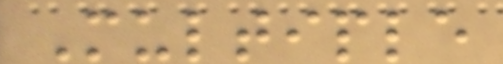Multiple
